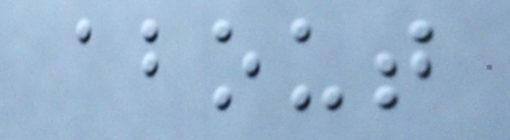about
